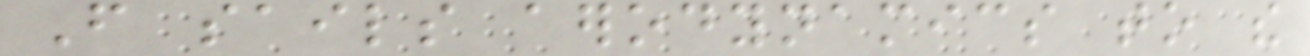From sails aerodynamics to the
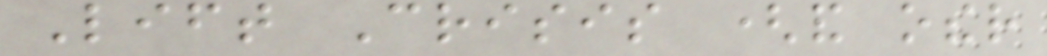Lift Crisis (and other
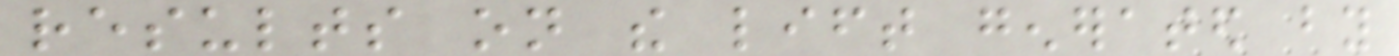results on the lift generated by
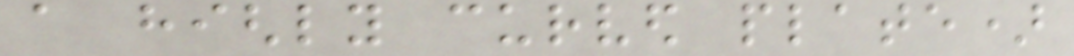a highly curved plate)
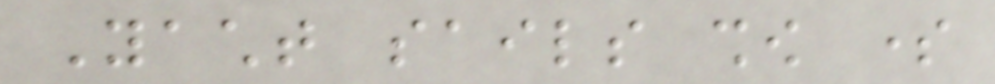Yacht sails show some
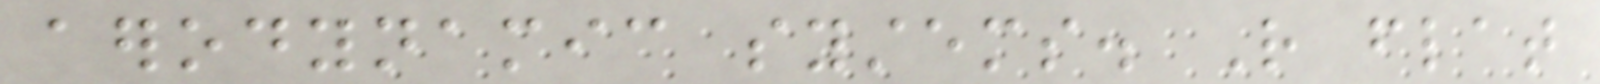aerodynamic systems. Rather flat
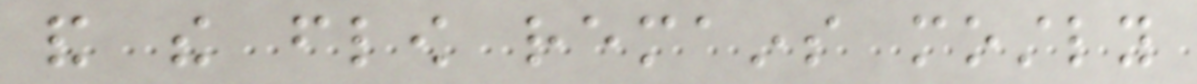and the flow remains mostly
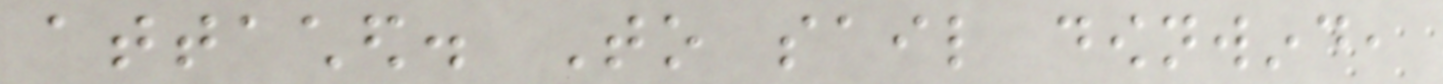attached. To sail downwind,
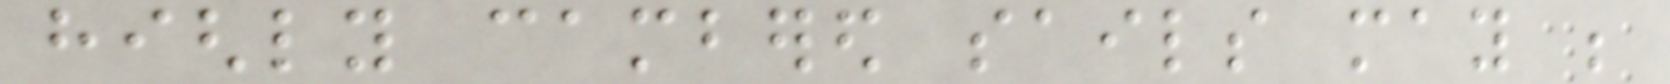highly cambered sails may be
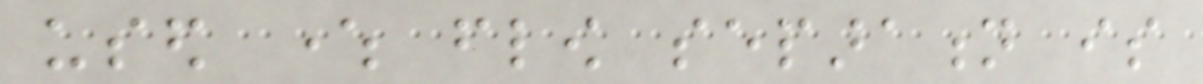used where flow separation is
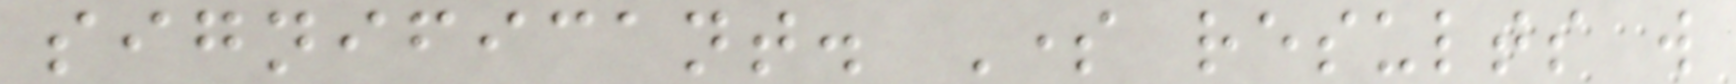significant. Some results will
